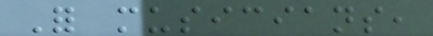For musicians,
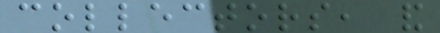collectors, and
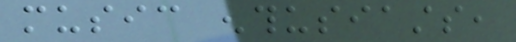music enthusiasts,
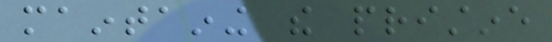maintaining the pristine
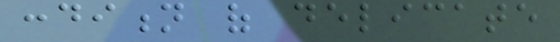condition of delicate
